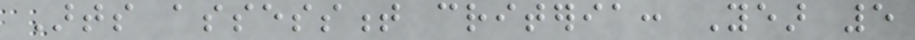Arts assessment criteria: Year 5
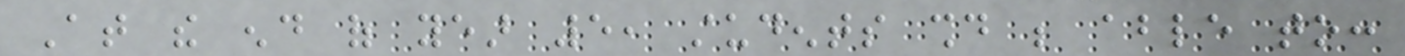At the end of year 5, students should be able to:
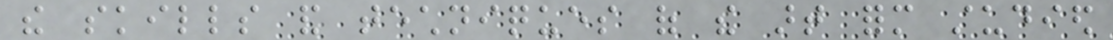the skills and techniques of the art form studied
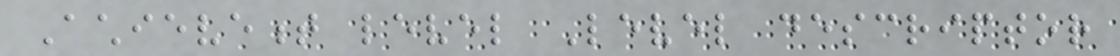Achievement level Level descriptor
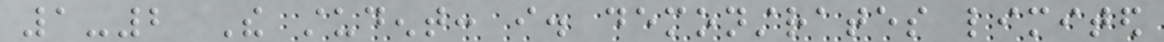1-2 The student: i. demonstrates limited
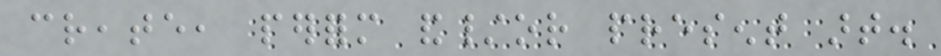create, perform and/or present art.
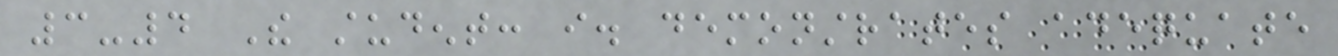3-4 The student: i. demonstrates adequate
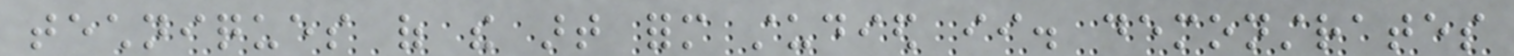techniques of the art form studied ii. demonstrates
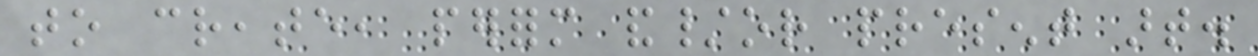to create, perform and/or present art.
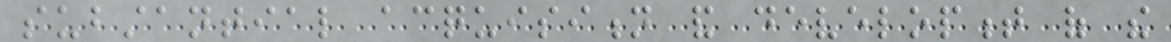substantial acquisition and development of the
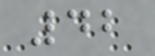42
